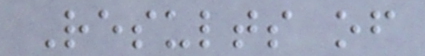Results of
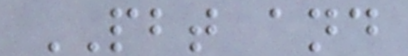PBT and
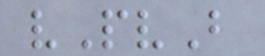vPvB
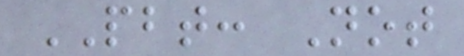PBT: Not
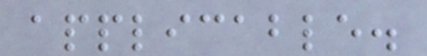applicable.
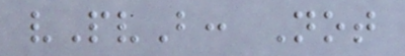vPvB: Not
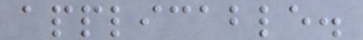applicable.
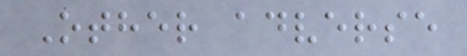Other adverse
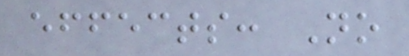effects: No
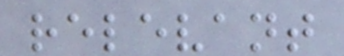relevant
